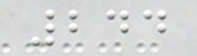244
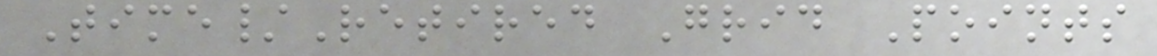Time/Retired Grid Points
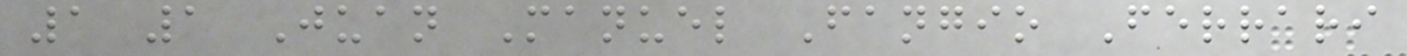1 1 Juan Manuel Fangio Ferrari
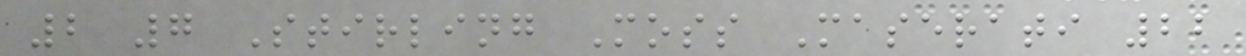2 7 Stirling Moss Maserati 22
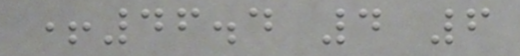+46.4 4 6
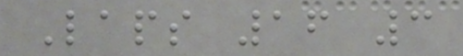Laps 16 3
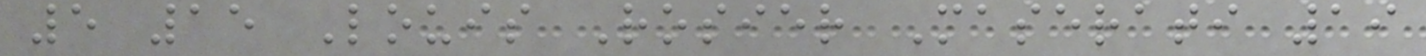5 15 Louis Rosier Maserati 19
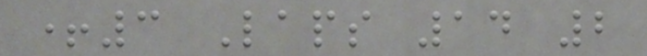+3 Laps 14 2
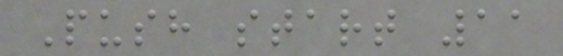Push start 11
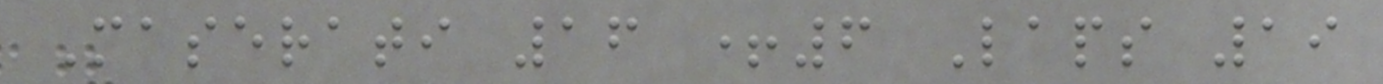Maserati 16 +6 Laps 19
